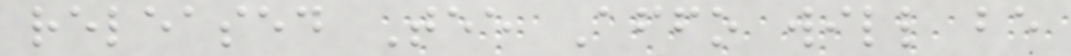released Tee Affo will be
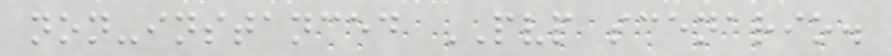non-instanced PVP scenario.
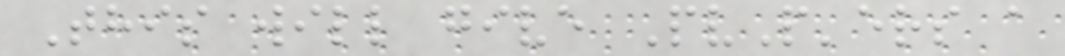This will give PvP'ers a
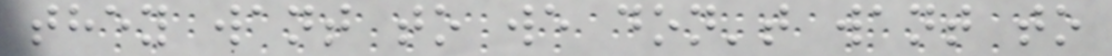they want to we don't want to
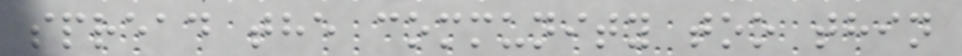spread the community too thin
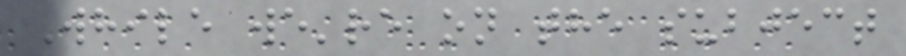While we're on the subject
